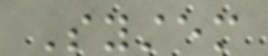System
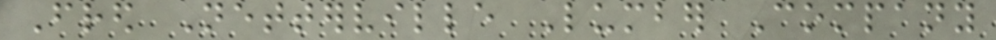Fred Netterville Lumber Company
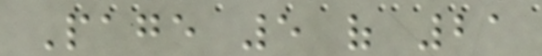Page 5 of 21
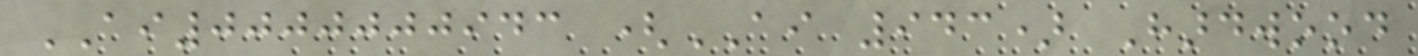AI0000000943 (AI 943) Hardwood
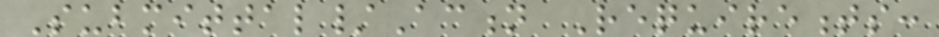Submittal/Action Requirements:
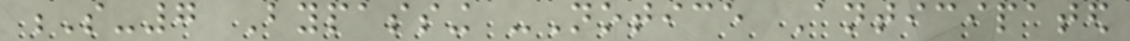S-7 Bypassing -Notice Anticipated
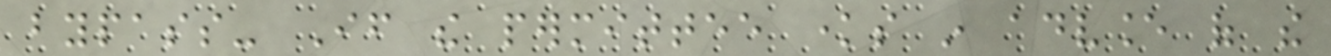bypass- If the permittee knows in advance of the
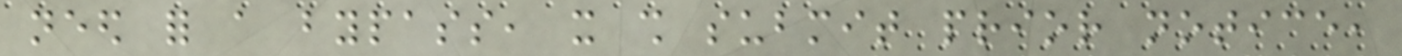need for a bypass, it shall submit prior notice,
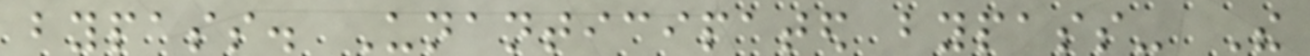bypass. Unanticipated bypass- The
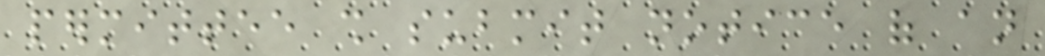permittee shall submit notice of an
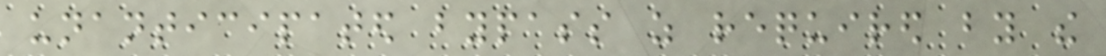unanticipated bypass as required by the
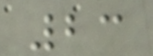23
